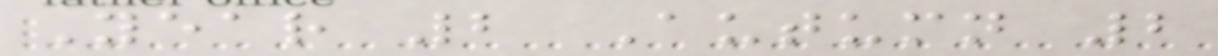Year 2 Autumn 2
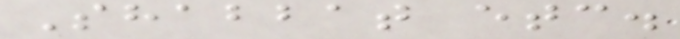Shabbat etc.
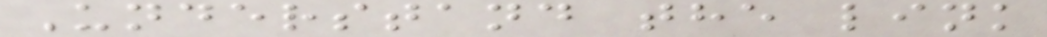Understand the link
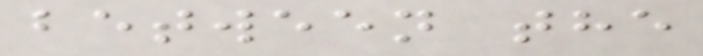between the
